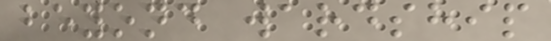beyond wardship
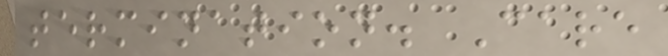termination. Care
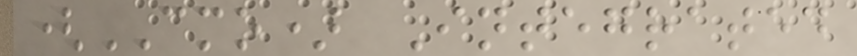(CMO) Integrated
